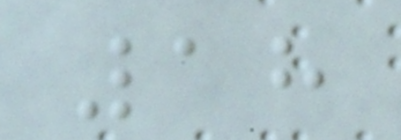18
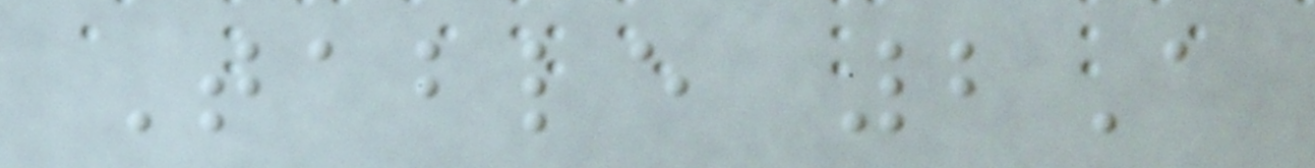Table 2A
